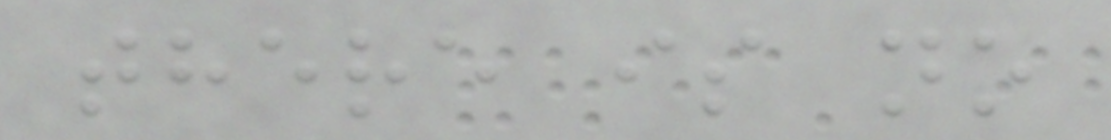there is no
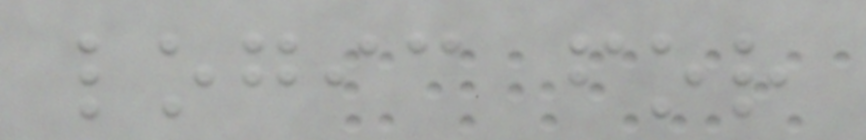logic for
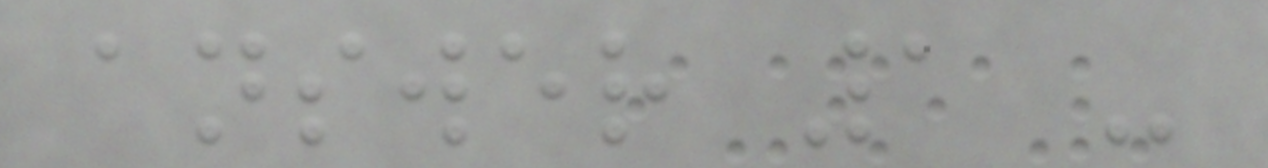answer 1 -
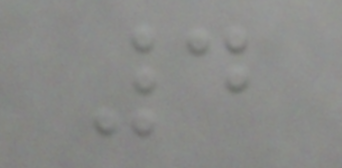4
